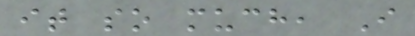it so much, I
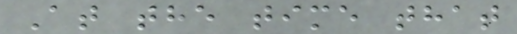At the time that
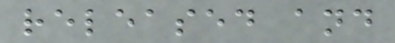released and
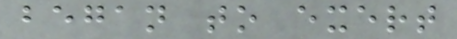began to exert
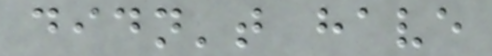didn't have
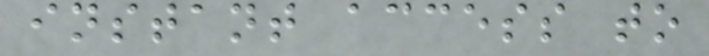instant access to
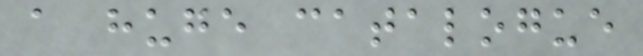a huge catalogue
